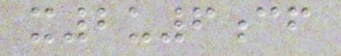x2u6cf
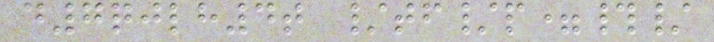d7qjlh4t /tf/p=#/
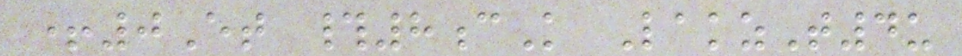+0Et #8cK LakzT4u
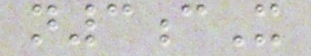n3cX
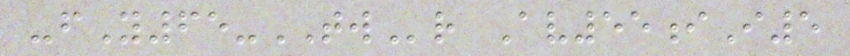-fY65-TWr Av55iI5
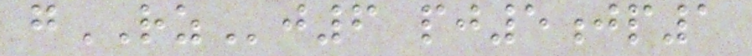gRZj6 pj5jp1
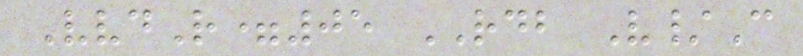VvdR=05 RDB V/C
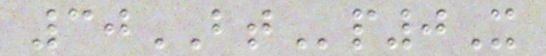30BTp0X
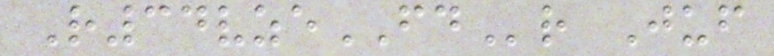R34vzeFDr Juf
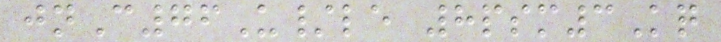jnC76U/le 8psm3Kq
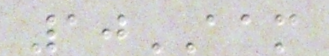10AAM
